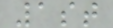1st
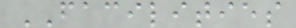FACILITIES
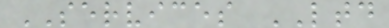SERVICES LTD
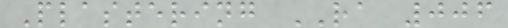Plastering RA 006
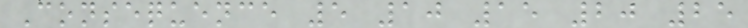Consequence 5 10 15 20 25
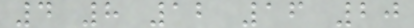4 8 12 16 20
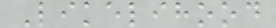Likelihood
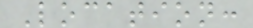Location:
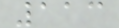113
